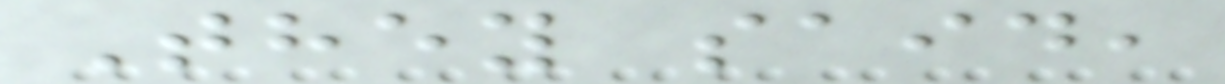They said,
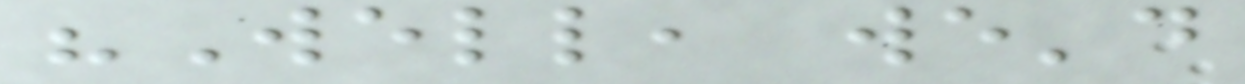"Well, we'd
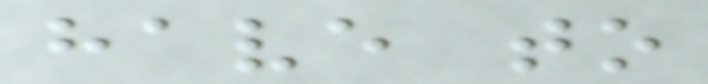have to
